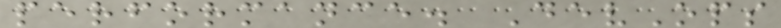performance. DevOps
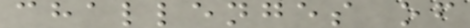challenges of
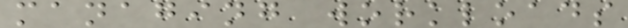managing workloads
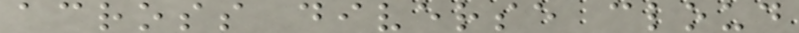across diverse cloud
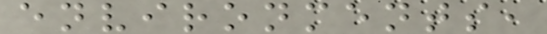environments,
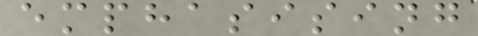emphasising
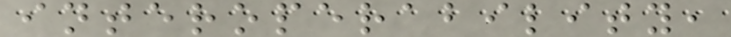interoperability,
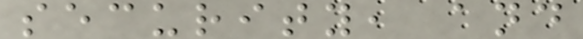security, and
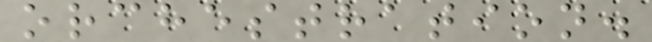orchestration.
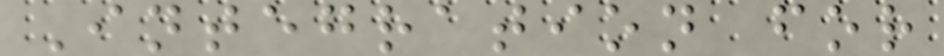Integration for
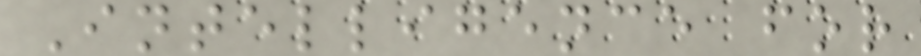Intelligence for
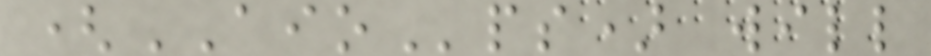(AIOps) will
